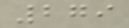279
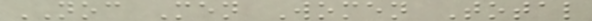NOC Men Women Total
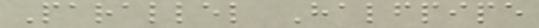Parallel Halfpipe
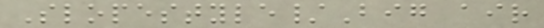Slopestyle/Big air
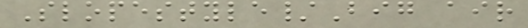Slopestyle/Big air
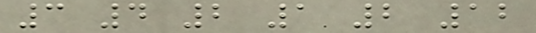3 4 2 1 2 12
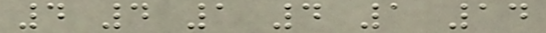4 4 1 4 1 14
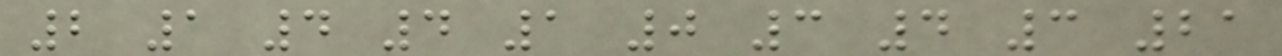2 1 4 4 1 0 3 4 3 21
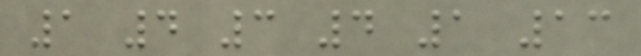1 4 3 4 1 13
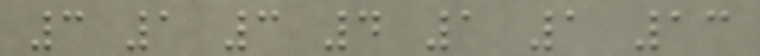3 1 3 4 1 1 13
